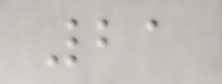21
